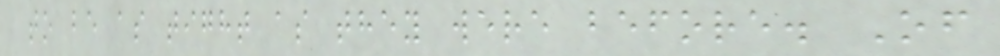to be as tight as they were before. Of
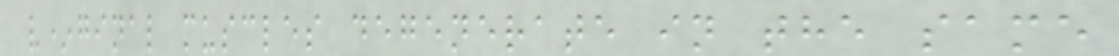v*ginal muscles degenerate in the same
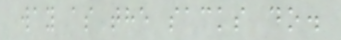way as the sacks do.
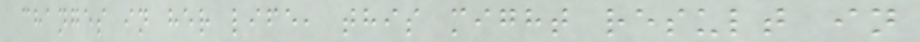changes in her life, this might result in
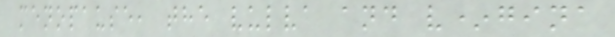menopause, the vulva and v*gina
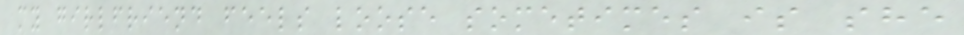my girlfriend feels loose sometimes is she
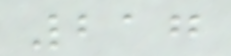217
